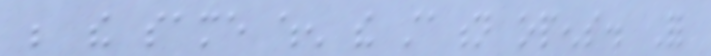be the same when the station opens. For
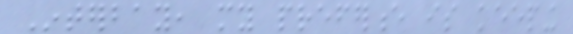Interbay, my preference is keeping
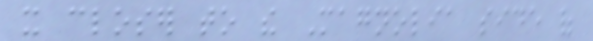it closer to the Magnolia side of
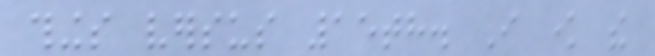things versus 15th. I know the
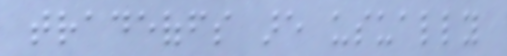tradeoffs are usually
